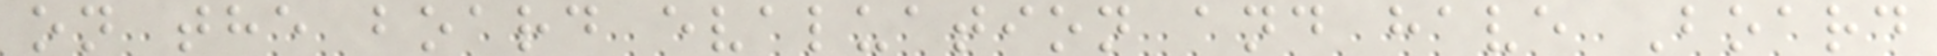on the board evaluation and have Board
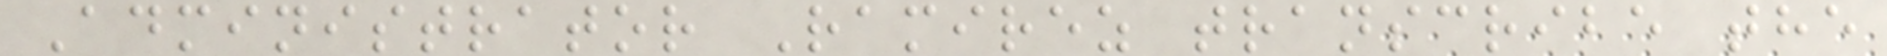Administrator Ramirez transcribe the
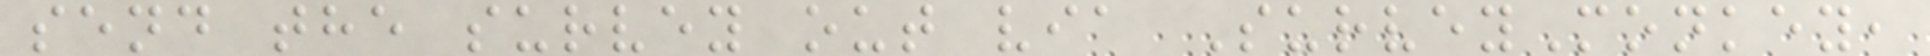send the survey out via SurveyMonkey,
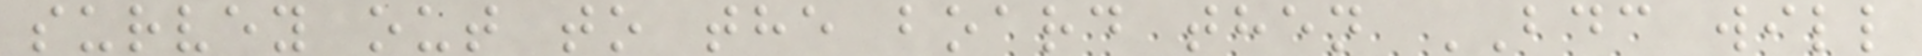survey out to the board then BDC will
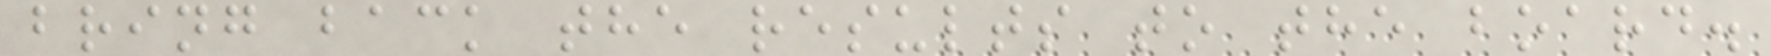bring back the results to the board.
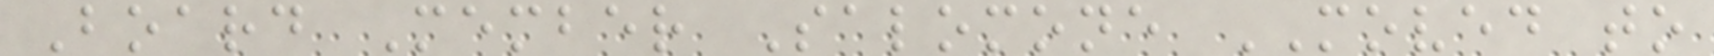Board Member Salomone MOVED to
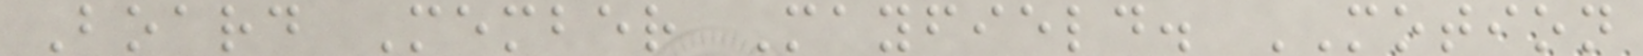Board Member Mayfield. MOTION
